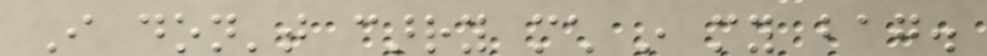I don't carry much in my bag.
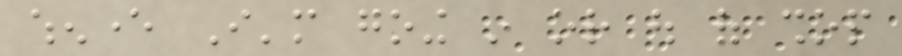whenever I'm going in or out of shop
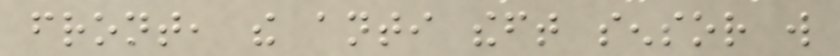front, the anti theft sensor will
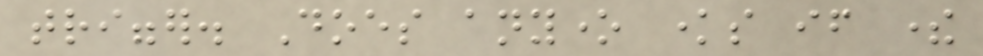trigger. Does anyone knows if there
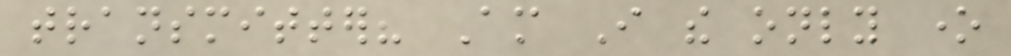transmitter? Am I the only one
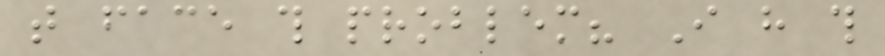that face this problem? I have this
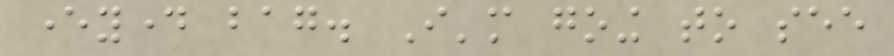everyday bag. I'm going to see
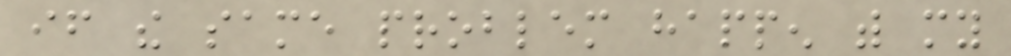if the same problem happen with my
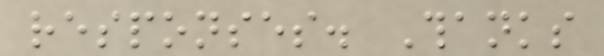responses. Thanks
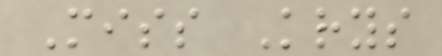Miss Krys
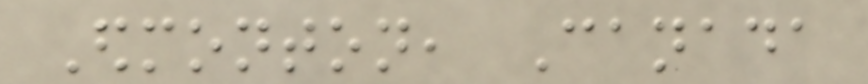Edmonton, Canada
